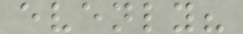evenly?
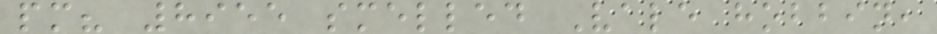pm? 8955 smelled Vale hobbin,
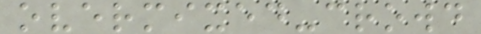overmixed-crowd
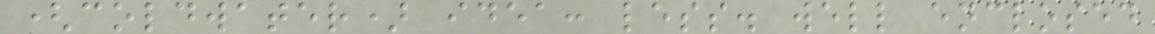(coldwater) idea: less. well enclosed
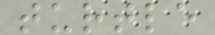turtle
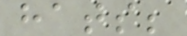hats;
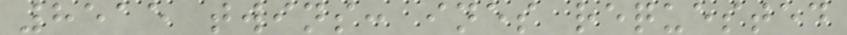8515 twins: ines requested
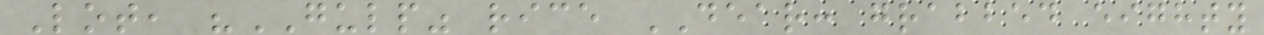Lot, "GULP" rice DEAR: grabbed eighty
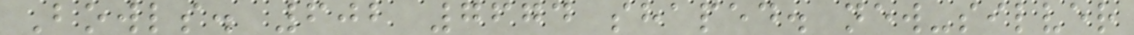Bowls. 602 7674 shaped. new-silver
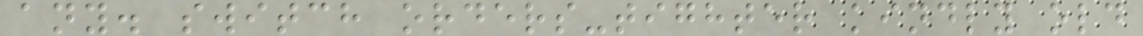any. switch orders-tighter kindly old
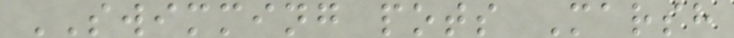SWIMMING pots Marsh
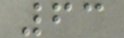63
